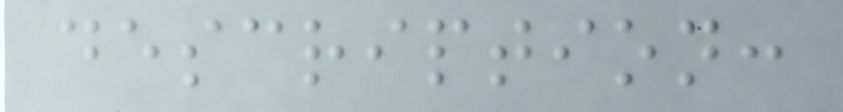description:
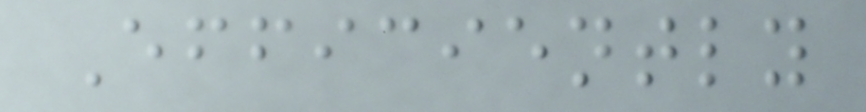Efficiently
